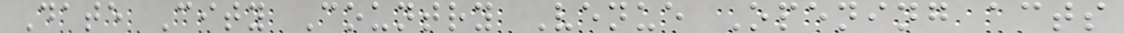Date City Country Venue Opening acts
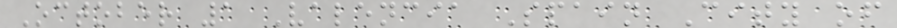October 1 Valencia Spain City of
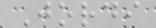Jordi
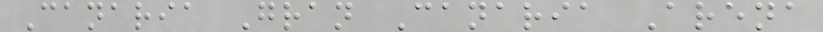Canaria Gran Canaria Arena
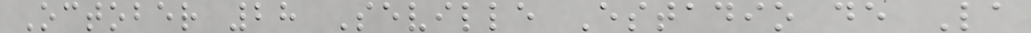October 28 Seville Estadio de La
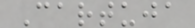Cartuja
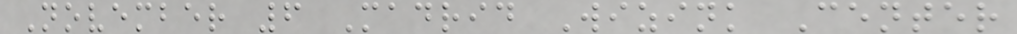November 6 Madrid Wizink Center
